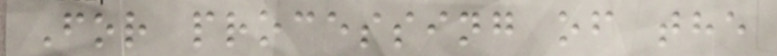For processing of the
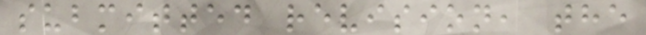submitted revision, the
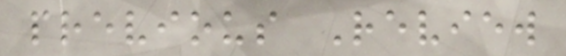previous Review
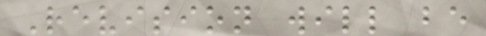Revision will be
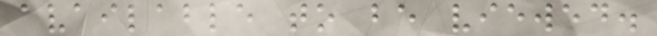available to be viewed.
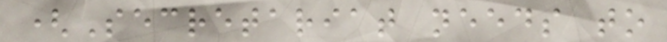(Secretariat needs to
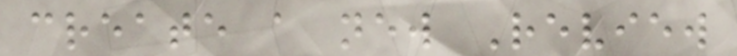create a new Review
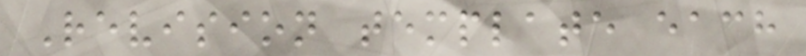Revision template each
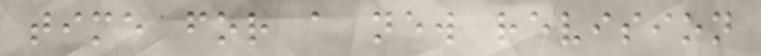time for a new revision
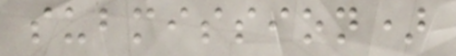submission)
